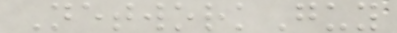NetworkGuy
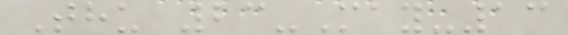Thu 23-May-13
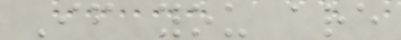If you are
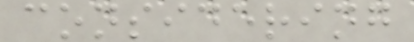considering
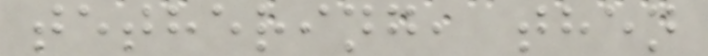tethering, then
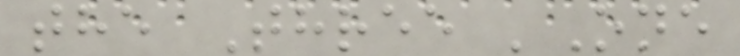the Three 'One
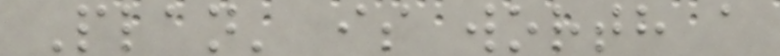Plan' is worth a
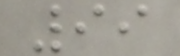99
